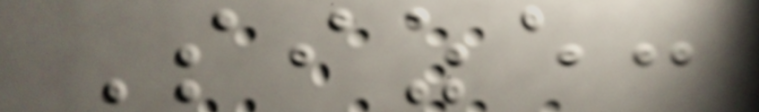Size:
